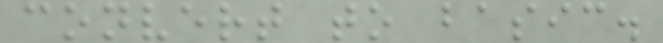convert to basic.
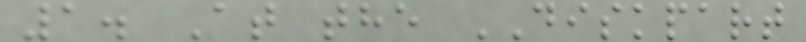1. At the DISKPART
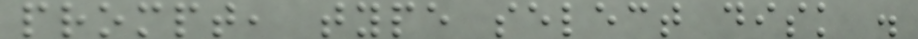prompt, type select disk .
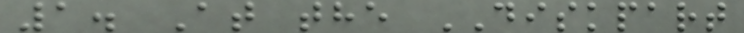1. At the DISKPART
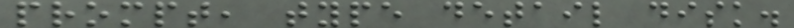prompt, type detail disk.
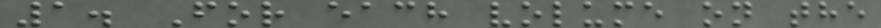1. For each volume on the
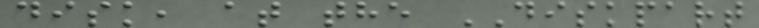disk, at the DISKPART
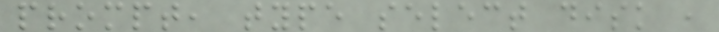prompt, type select disk ,
